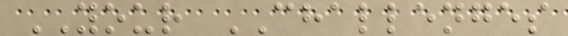YOUR CHALLENGES
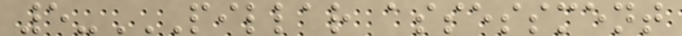5-PILLAR ASSESSMENT
